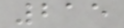215
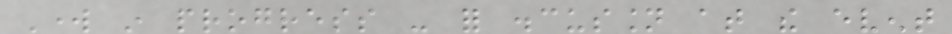Work in progress - for discussion at the event
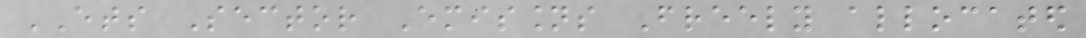ETS Sector Emissions Freely allocated
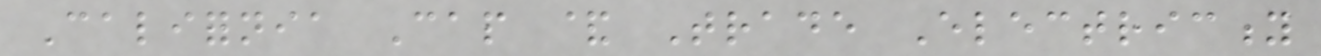California Cap & Trade Electricity
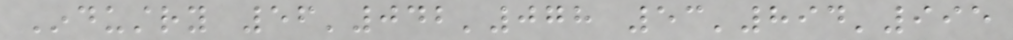Industry 56'042'078 53'894'995
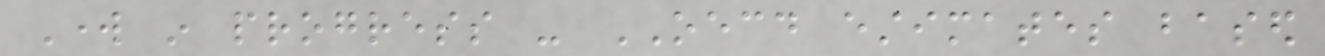Work in progress - OECD estimates based
